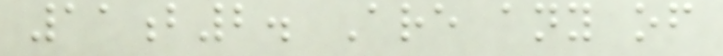11b2. Are any of
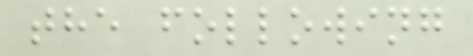the following
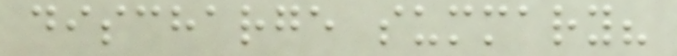discharge summary?
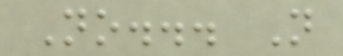No... N
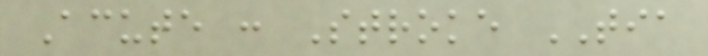Acute : Stroke TIA
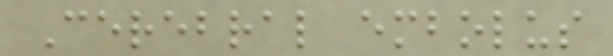Cerebral embolus
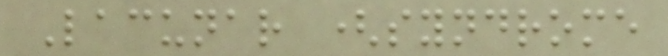Lacunar (syndrome
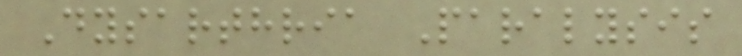Dysarthria Paralysis
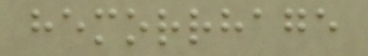hemorrhage
